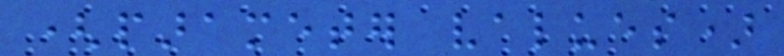(parameter values)
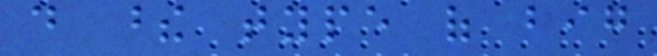do these type of big
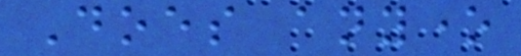Does anyone
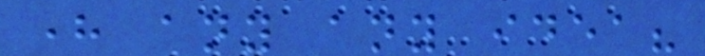here any any idea?
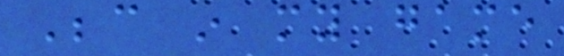Because in my game
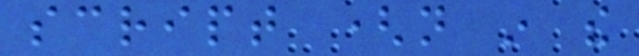script (not in the
